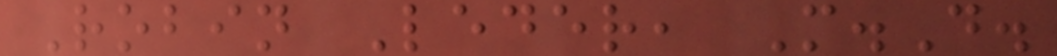Robin Leder, M.D.
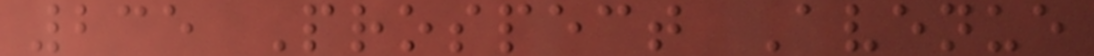235 Prospect Avenue
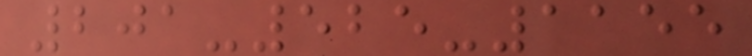201-525-1155
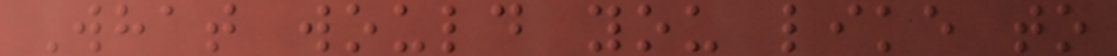What would you like to
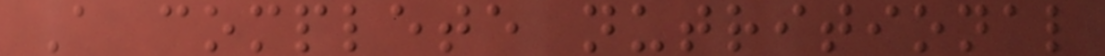A complete nutritional
